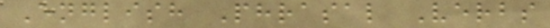English Phrasal Verbs
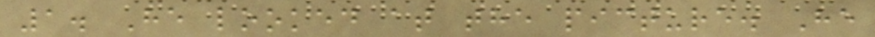1. He looked at the picture. He
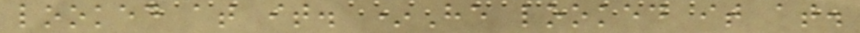looked at it. *He looked it at.
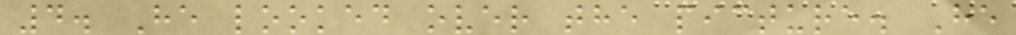4. He looked over the picture. He
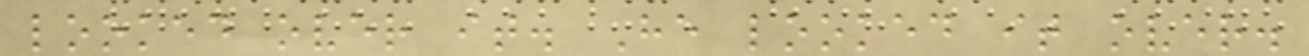looked over it. He looked it over.
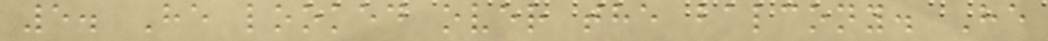5. He looked over the balcony. He
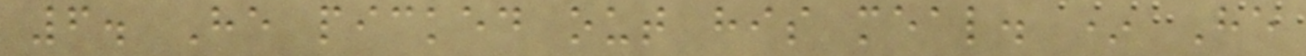6. He picked out his meal. * He
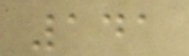141
